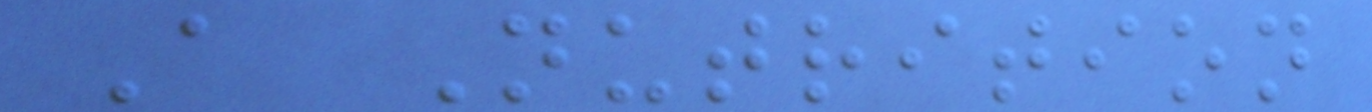A Nutrition
